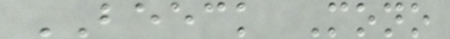BEECK Mono
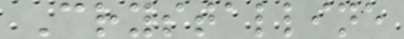Crystalline
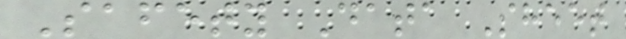Safety Data Sheet
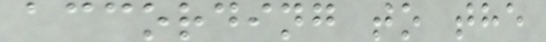according to the
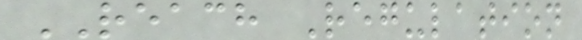REACH Regulation
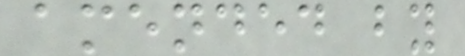amended by
